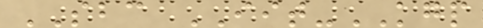SBC IIT-KGP
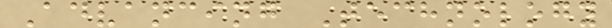Advancing Technology
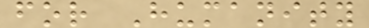for Humanity
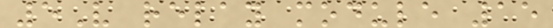5V relay module 15
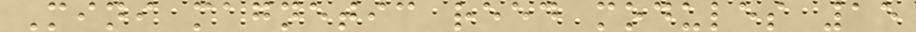Mini magnetic reed modules 15
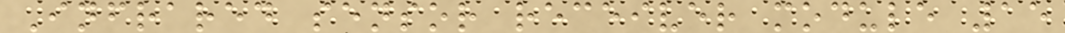Infrared sensor receiver module 15
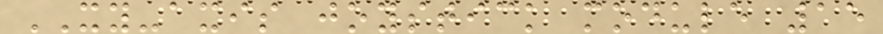XY-axis joystick module 15
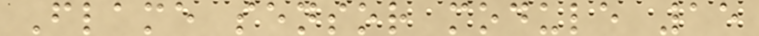Flame sensor module 15
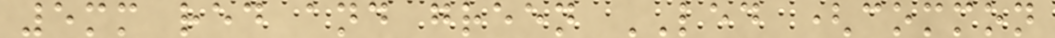5mm red and green LED (common
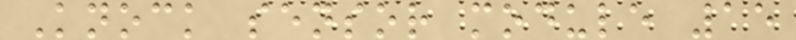Knock sensor module 15
